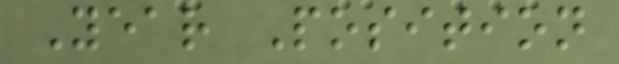Year Position
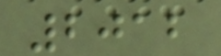2012
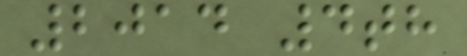2014 4th
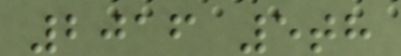2016 5th
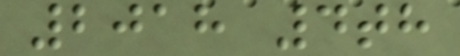2018 4th
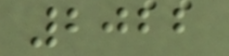2022
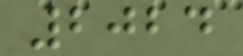2024
